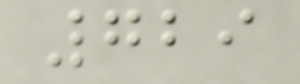729
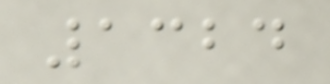1324
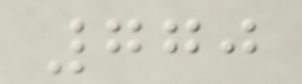770
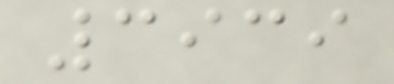3939
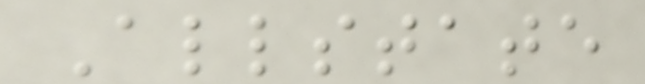Allstate
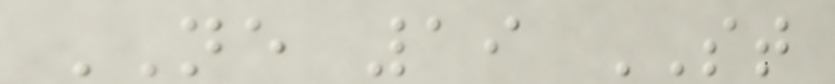NE 19 ST
